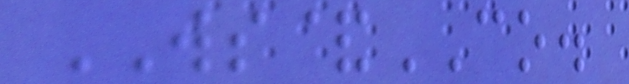WS&CO.
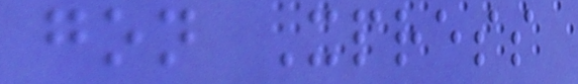gon Xpress
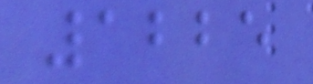1225
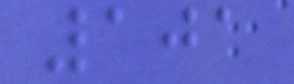101
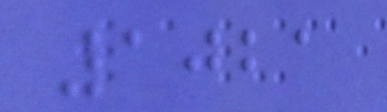1021
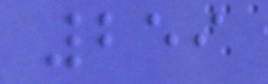259
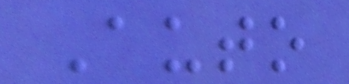Auto
